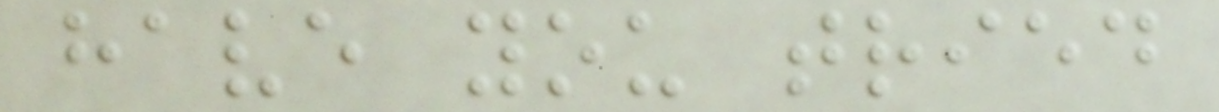have you tried
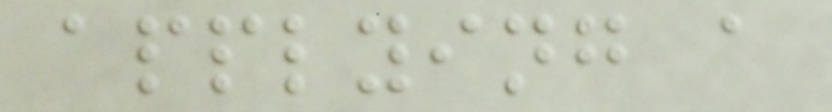applying a
